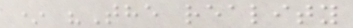* "The reality
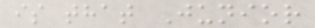is that Junior
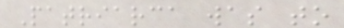Patriarca was to
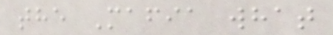the Mafia what
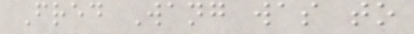Fred Wang was to
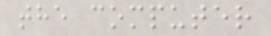the computer
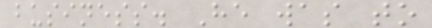business. He was to
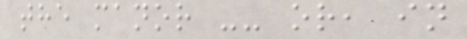the manor -- or, in
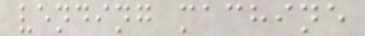vending machine
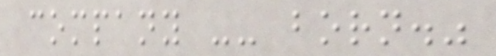company -- born."
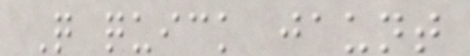Q quick jaunt
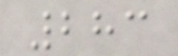283
